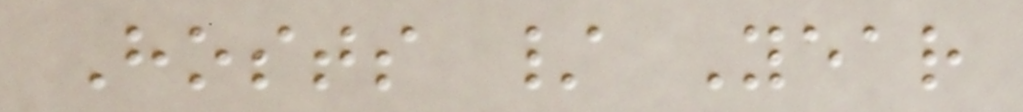Hosts / Year
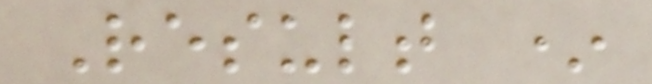Result *
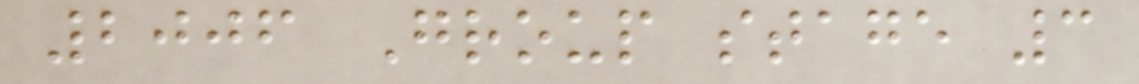2006 Group stage 3
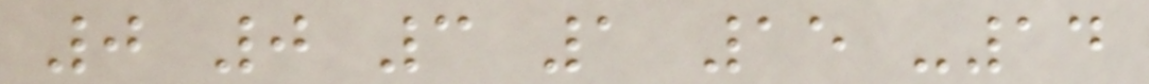0 0 3 1 15 -14
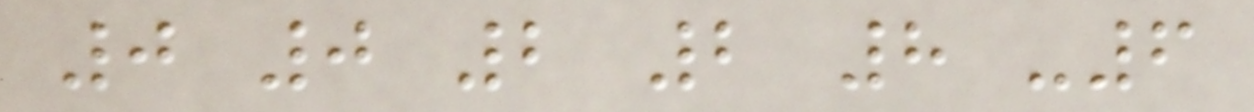0 0 2 2 8 -6
